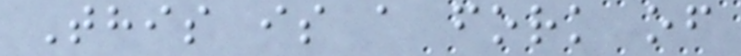This is a fork of
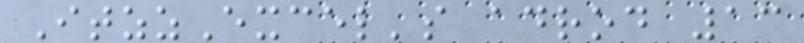ItzzExcel's adrod 13
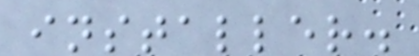installer.
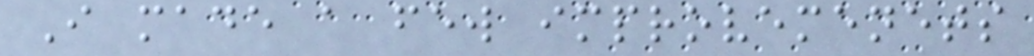I made a few improvemenets
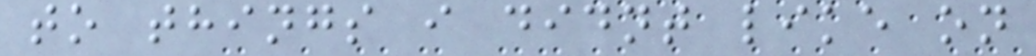to things i didnt like on
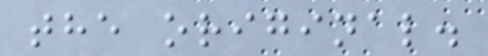the original.
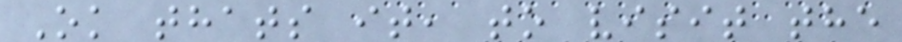Ok thats it, to visit the
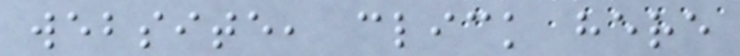website, click here
